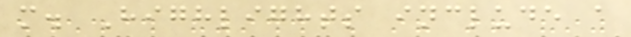m. Highlights include a
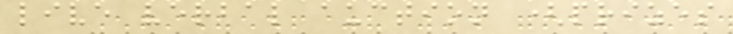live verbal auction (prizes
